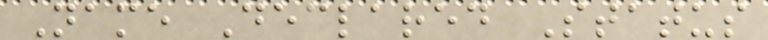Name Declared Status
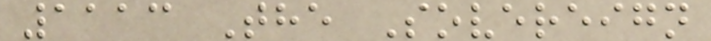1113 The Sovereign
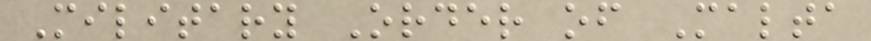Military Order of Malta
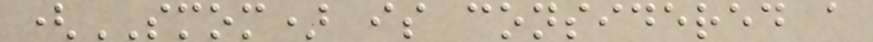(SMOM) is considered a
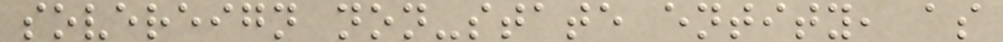sovereign non-state entity, as
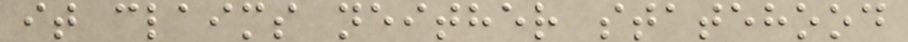it claims neither statehood
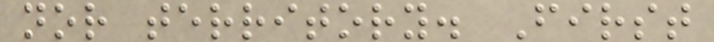nor territory. First
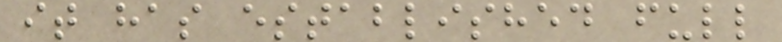it has established full
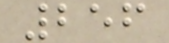256
